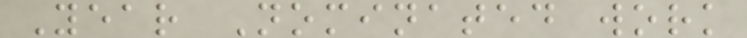Year Nominated work
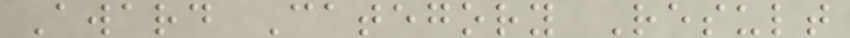Award Category Result
